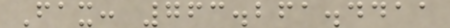Fax: 763.261.4411
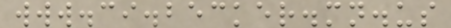www.ci.becker.mn.us
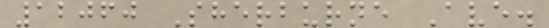12060 Sherburne Ave.
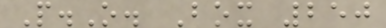P.O. Box 250
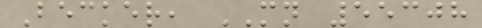Becker, MN 55308
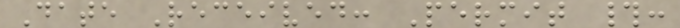Date Received: Permit #:
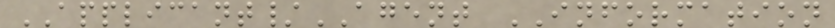APPLICANT/AGENT INFORMATION
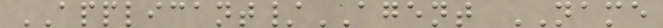APPLICANT/AGENT NAME
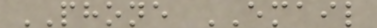PHONE EMAIL
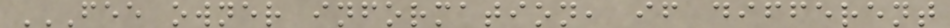FEE OWNER INFORMATION, IF DIFFERENT
